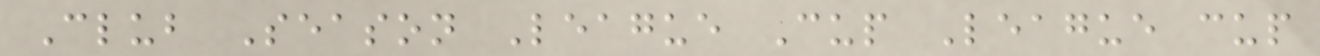Club Season League Cup League cup
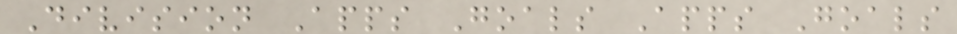Division Apps Goals Apps Goals
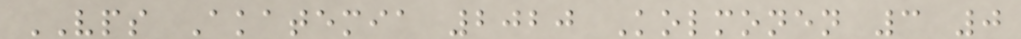VPS Akatemia 2020 Kolmonen 3 0
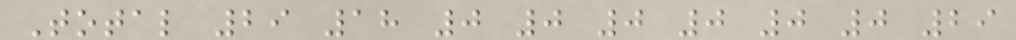Total 29 18 0 0 0 0 0 0 29
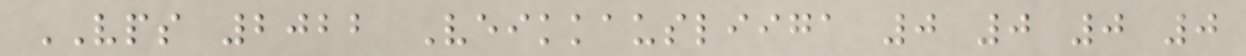VPS 2022 Veikkausliiga 0 0 0 0
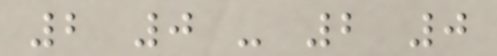2 0 - 2 0
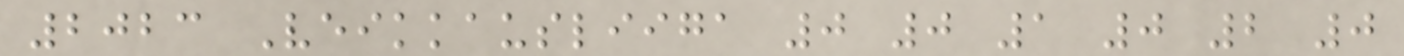2023 Veikkausliiga 0 0 1 0 2 0
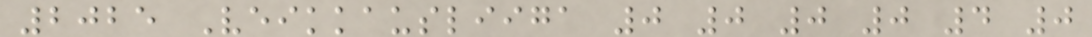2025 Veikkausliiga 0 0 0 0 4 0
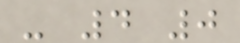- 4 0
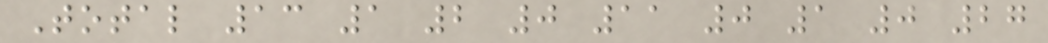Total 13 1 2 0 11 0 1 0 27
